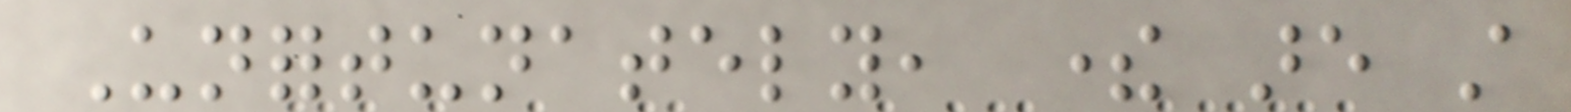Unfortunately, there are still
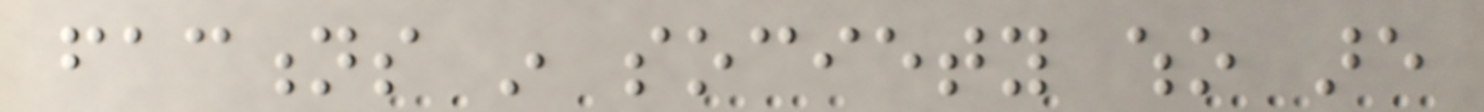factions in society who are
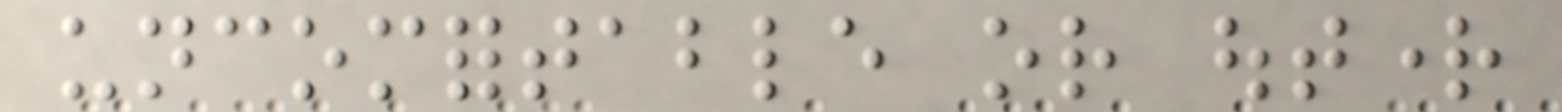uncomfortable or outright
